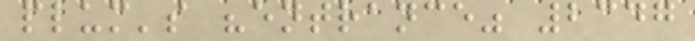plum's "entrance" 2347
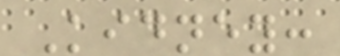Kidney:
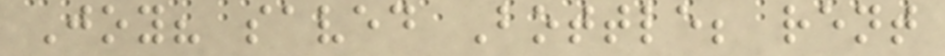Joy? saved Bottle; rent
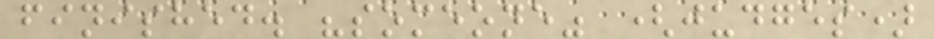finished. "someone" (judges)
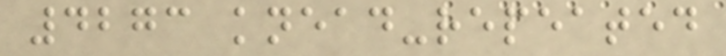4273 knead-repeated
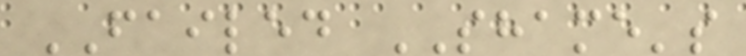FAILED SHAME's
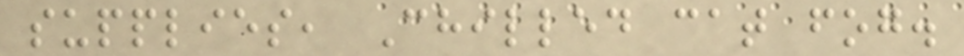supplies, Chilled cat fog.
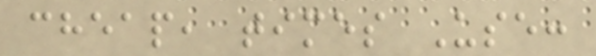cheap, times Use:
